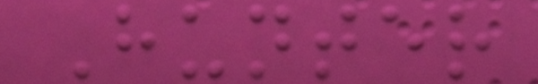Hunter
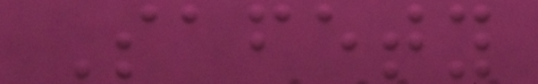Safety
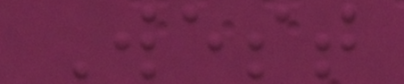West
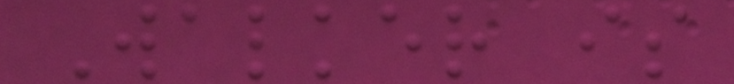Walker is
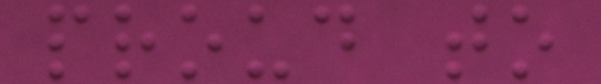proud to
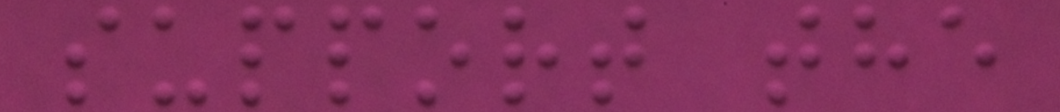support the
